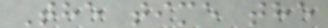The time the
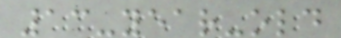13-year-old
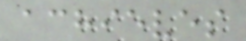achieves
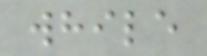while
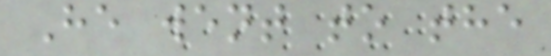He went to the
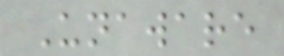Unaware
